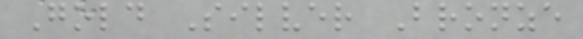Gold Silver Bronze
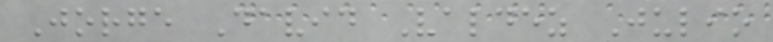Jorge David Valdez Julio
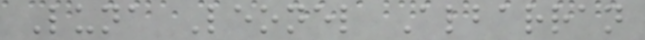Luna Leonel Albarran
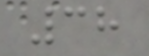38
